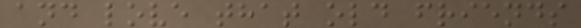and love that old friends
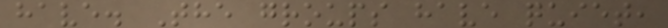have. The groups have quiet,
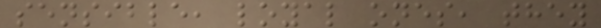sensible, loyal ones, they
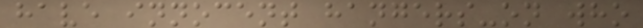have innocent hangers-on who
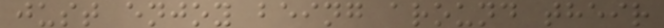just enjoy being around their
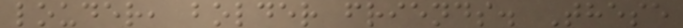louder, bolder friends. These
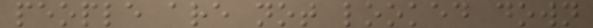people are not looked down
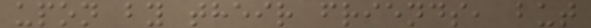upon by their friends, but
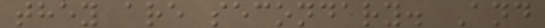they are secondary. And
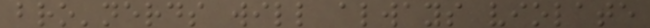bro'nerds will always violate
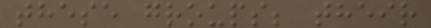these groups; their
